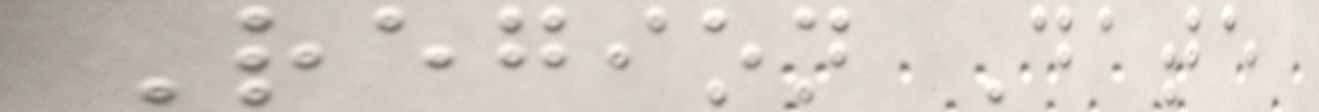Region Date
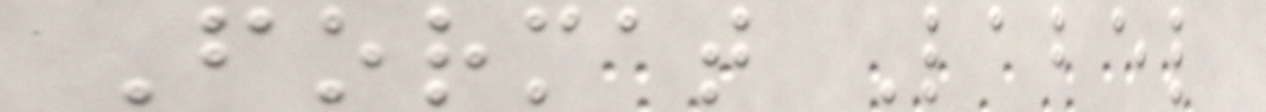Format Label
